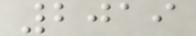2019
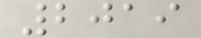2019
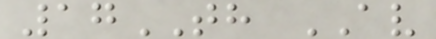17TH AV
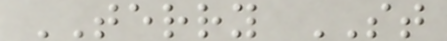TERRY ST
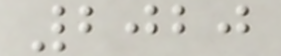2020
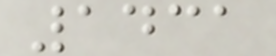1431
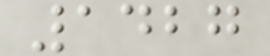1427
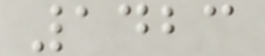1423
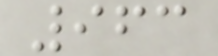963
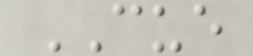CUE
